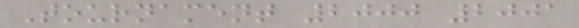Tournament 2000 2001
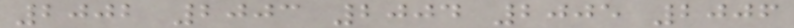2002 2003 2004 2005 2006
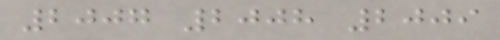2007 2008 2009
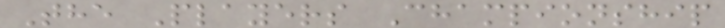The Players Championship
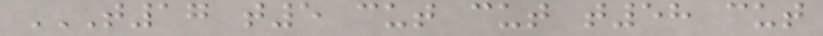T17 T5 CUT CUT T58 CUT
